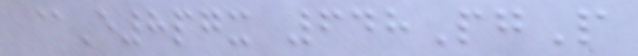@E8pgx 648PgP
